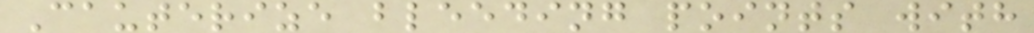Cauterize bleeding points with
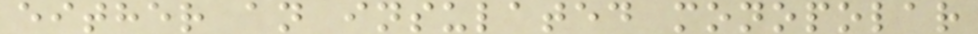either an insulated monopolar
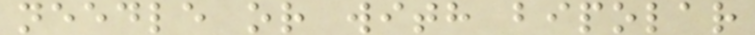needle or with bipolar
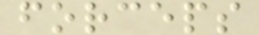forceps
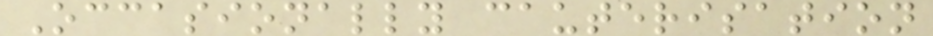Occasionally cauterisation
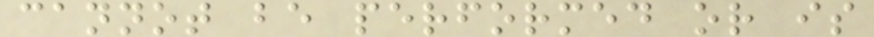cannot be performed or is
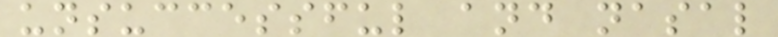unsuccessful and nasal
